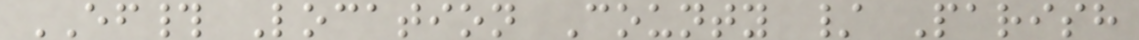EF# Location County / Parish
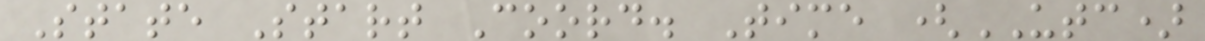State Start Coord. Time (UTC)
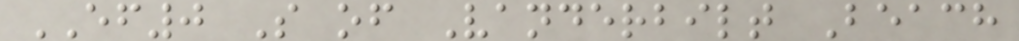EF0 S of Vanderbilt Beach
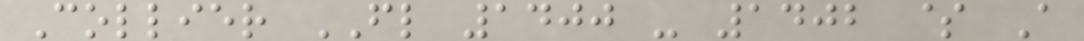Collier FL 1400 - 1402 $ A
